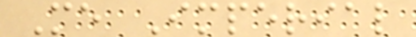Me Imperial
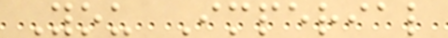You Imperial
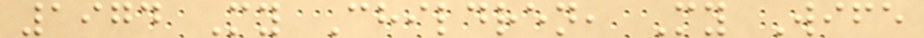1974 My Children, My Wife
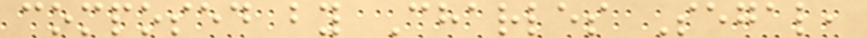composed by Charles Segal,
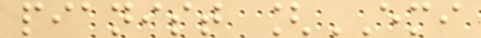pianist [EMI
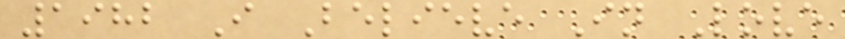1982 I Believe In Love
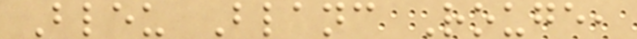Bleu Blanc Rouge,
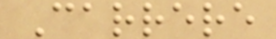Carrere
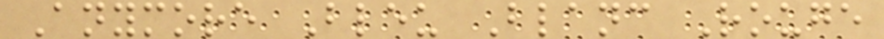Anymore Bleu Blanc Rouge
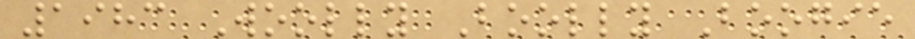1983 Woolly Boolly Boogie
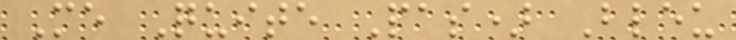Me Quite Pas) Bleu
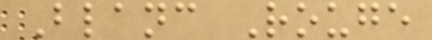Blanc Rouge
